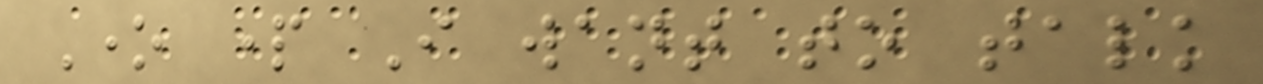One part I want to talk
